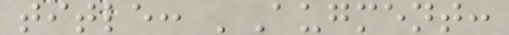title: 'Augment:
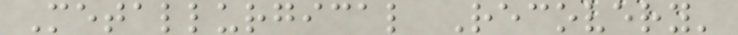Metallurgical Recovery'
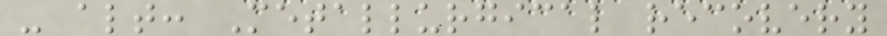- alt: Metallurgical recovery
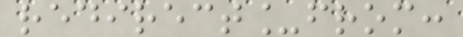redirect_from:
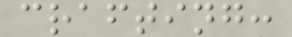crafting:
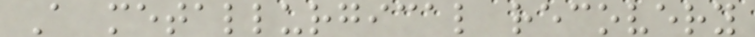A metallurgical recovery
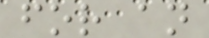for an
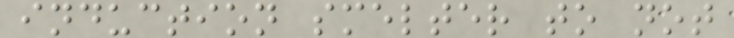induction smelter to not
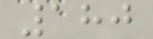180
